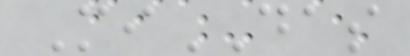MiDAS
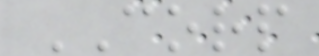CORP
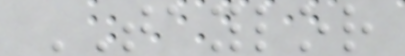TAYLOR
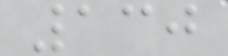130
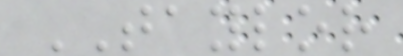TAYLOR
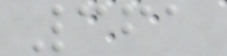361
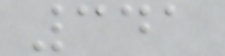341
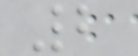2
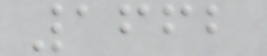1662
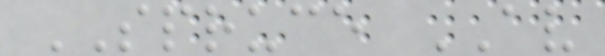SPRUCE AV
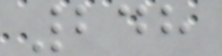248
